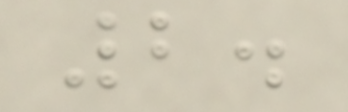2.
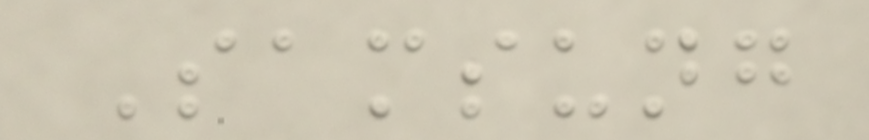Samsung
